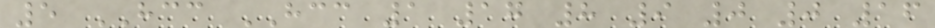5 HCC HCC 1 17 8 9 0 0 16
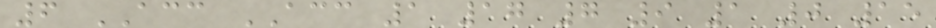6 ACC ACC 1 17 7 9 1 0 15
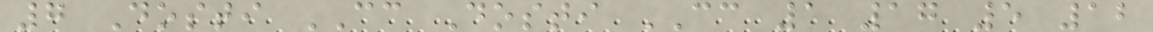7 Dosti CC Dosti CC 1 17 5 12
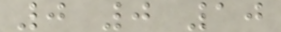0 0 10
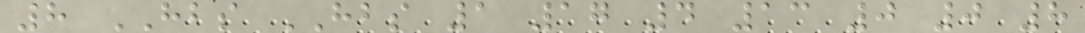8 HBS HBS 1 17 4 13 0 0 8
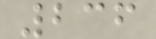236
